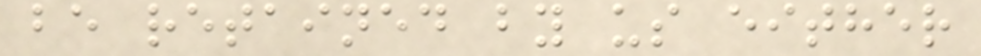be retained by us either
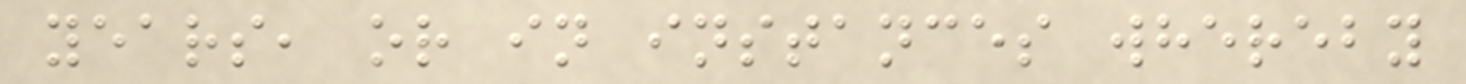years, or in instances whereby
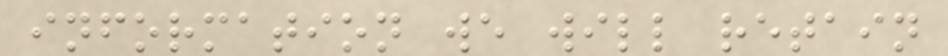information we will retain
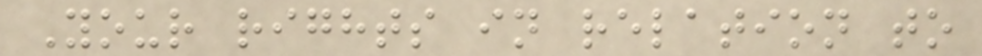Your rights in relation to
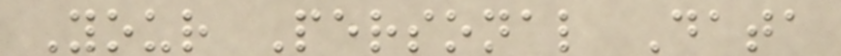Your Personal Data
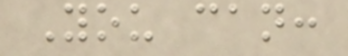You can:
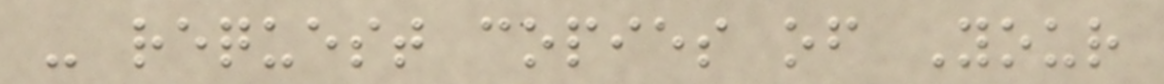- request copies of Your
